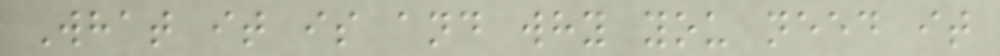What it is and why you need it
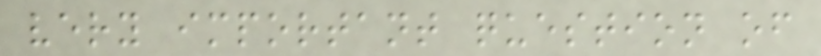very important question of
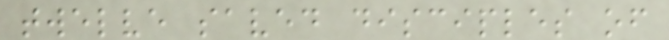twelve saved disciples of
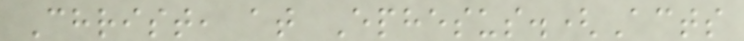Christ, at Ephesus.(Acts
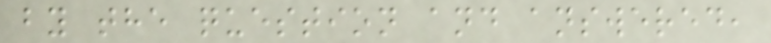by the question and answered,
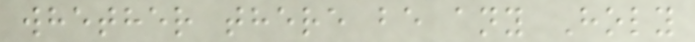whether there be any Holy
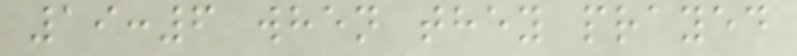19:6 when they prayed
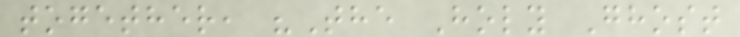together, "The Holy Ghost
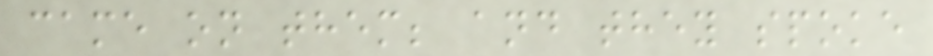came on them; and they spoke
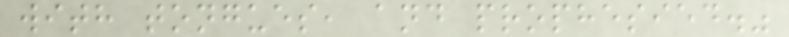with tongues, and prophesied."
